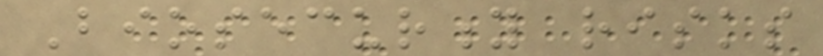Biosecurity risks
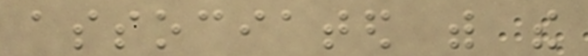associated with the
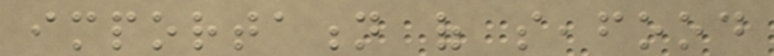importation of seafood
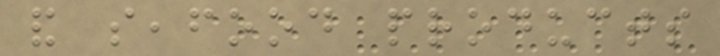and seafood products
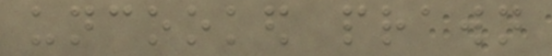uncooked prawn
